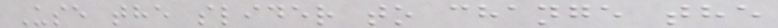Use the slider to change the
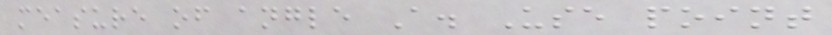measure of angle A. Use point
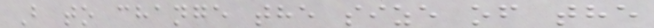B to change the size of the
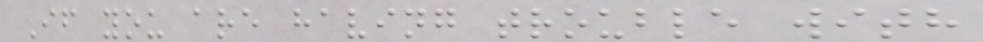If you are having trouble with
